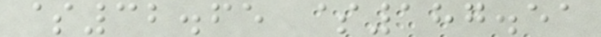$32.65 $187.51
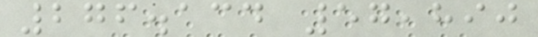276.134 57,890
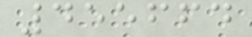455664
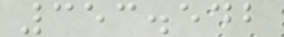353.542
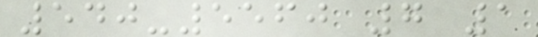540-5560 7 1
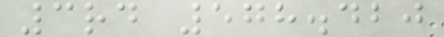3rd 578.420
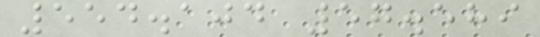554.104 57.589
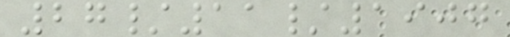27/11/1907
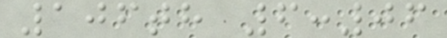106th 6:06
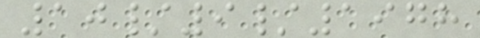10/9/1978
